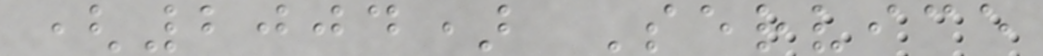(2004) Service
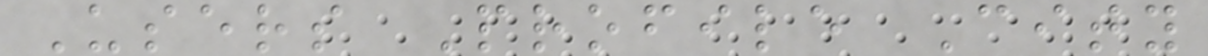Users Profile City
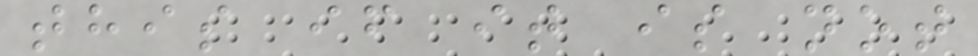this if it is not
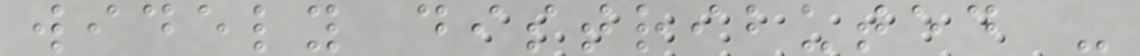widely distributed -
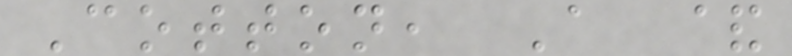Cotton, A &
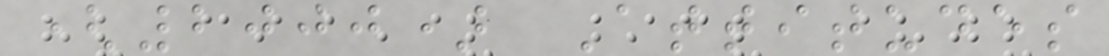(2000) Attitudes
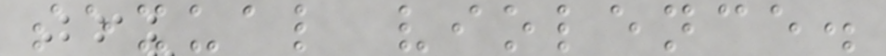sexual violence.
